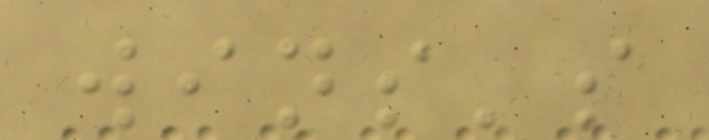wins's
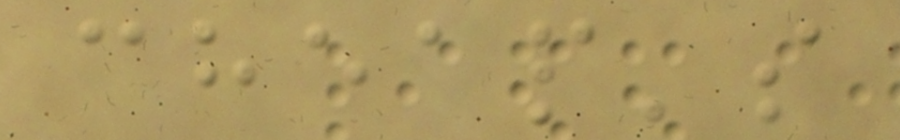cheap's
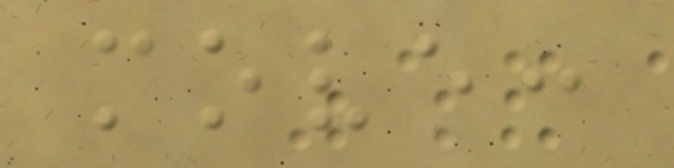move:
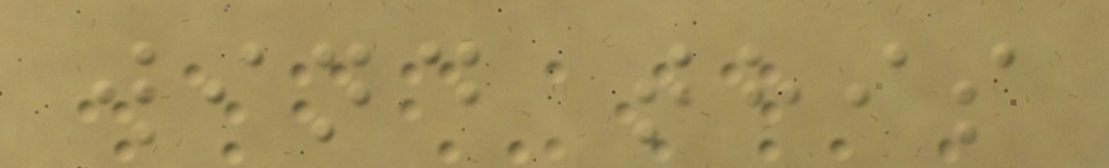wind this
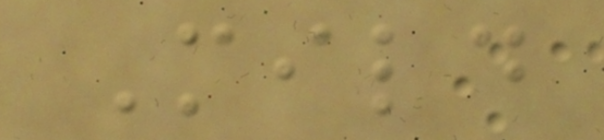Mild
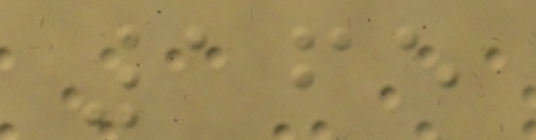165
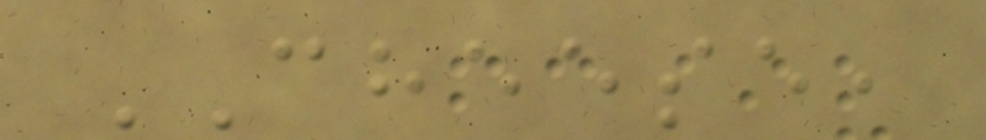CHEESE,
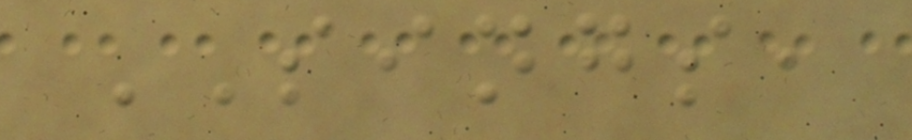SINGS,
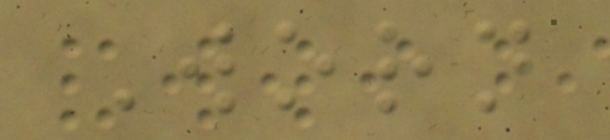Worn
